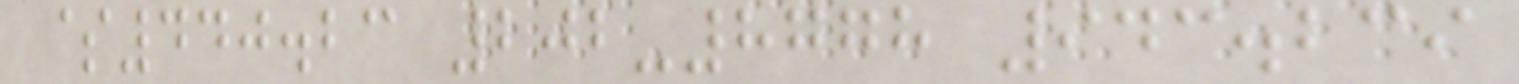$440.23 202-8778 943.239
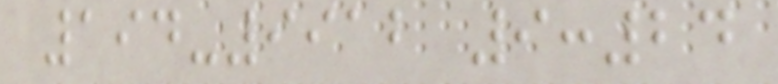194-9912 9:24
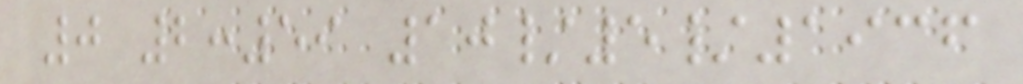0 2:59 10/5/1936
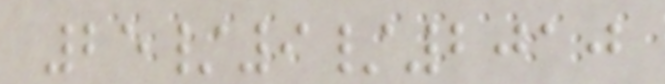25/9/2010
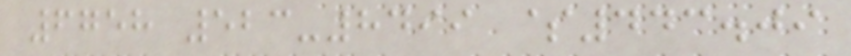6758 523-8499 $443.09
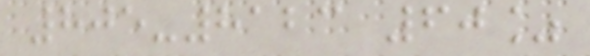805-8123 60%
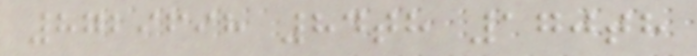8729698 84th 170th
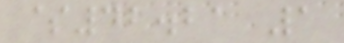$42.21 1
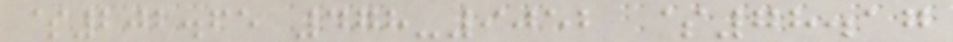$202.65 478-9052 $78.17
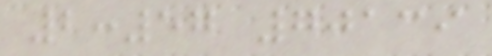2:57 70139
